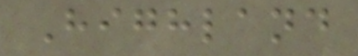Highland
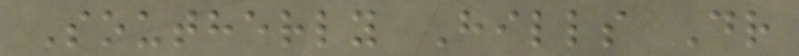Southerly Hills Dr
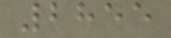2855
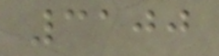3100
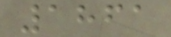1861
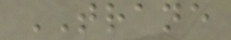TRANE
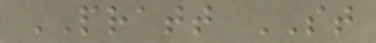PRATT ST
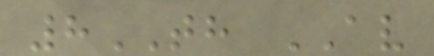8TH AV
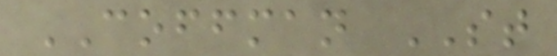COFFMAN ST
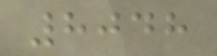8048
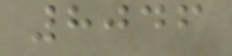8046
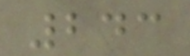243
